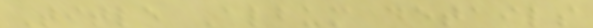Title Album details
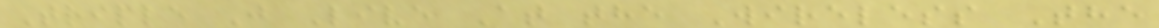Triple J Live At the Wireless The
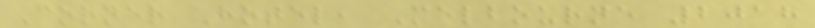Corner Hotel, Melbourne 2018
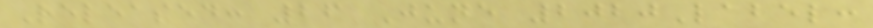Released: 26 June 2020Label:
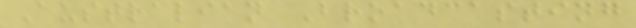Australian Broadcasting
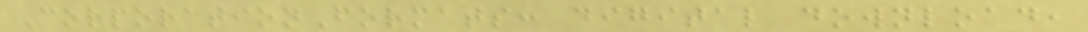CorporationFormats: digital download,
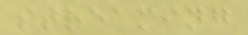streaming
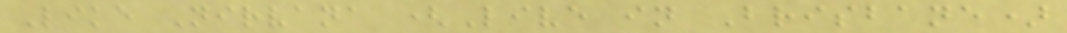Like Nirvana (Live in Brisbane)
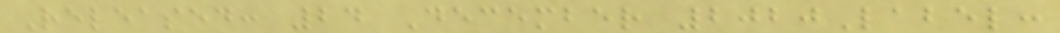Released: 24 December 2020Label:
